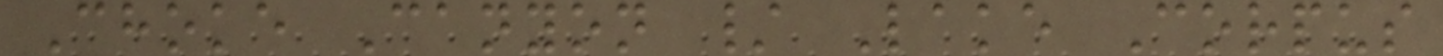Choke Canyon / Lake Corpus
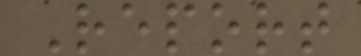Report
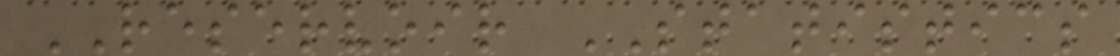RESERVOIR STATISTICS
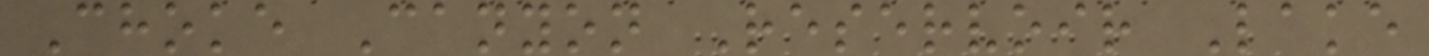Choke Canyon Reservoir Lake
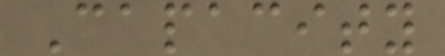Capacity
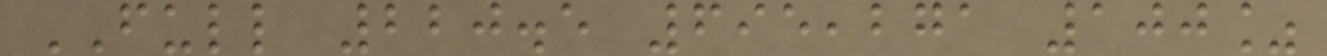FULL 220.5 695,271 100%
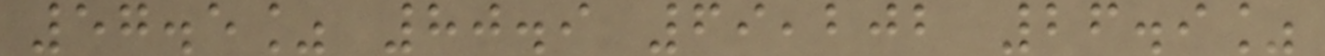57.5% 80.9 69,202 26.9%
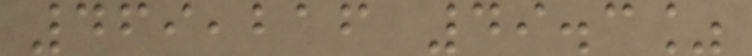469,216 49.3%
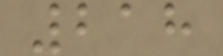218
